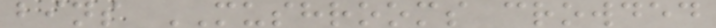bins MUSHROOMS crowded
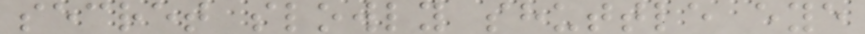secret slowly shuttle eye
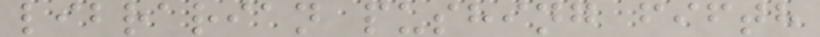librarian pushing fifth
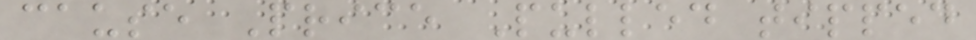cause Price Pulled tipped
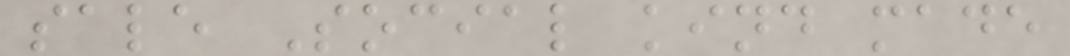sale Social kind made
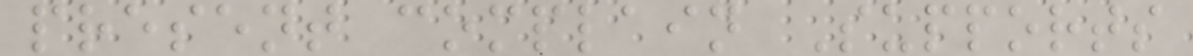present complain Supports
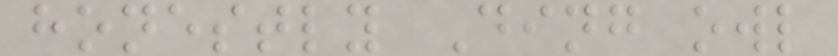honestly Ding owl
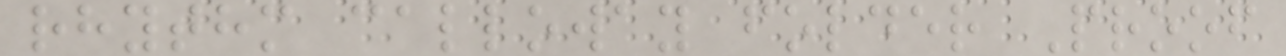rhythm calloway folder Proof
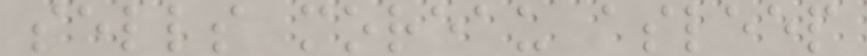sells moreau asleep
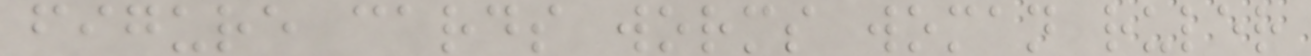figure cards worms woman ruler
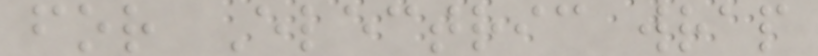for Electric wrap
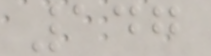147
